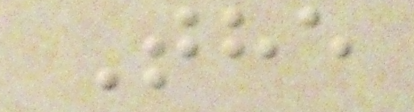The
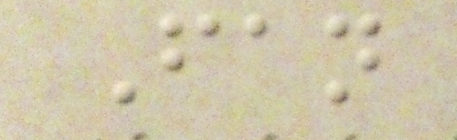Fan
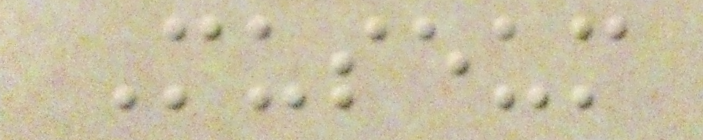Museum
